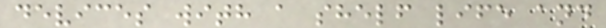devices with a shelf life and
